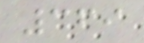369
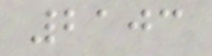2103
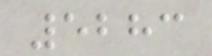5283
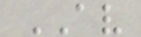AV
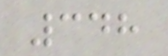348
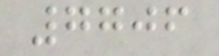7706
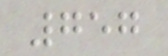757
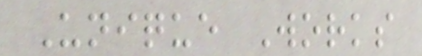Unique Works
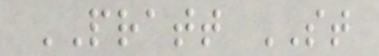PRATT ST
